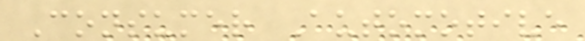Consumer Automotive
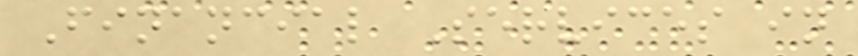Financial Services in
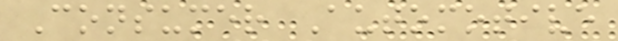Consumer Automotive
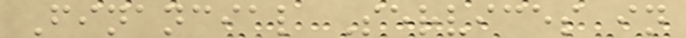Financial Services in
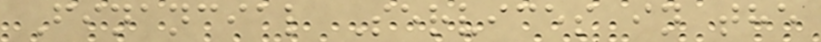Financial Services in the
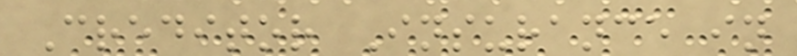Creditor Insurance in
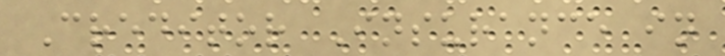Creditor Insurance in
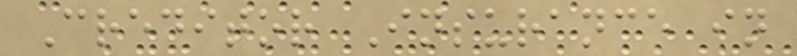Creditor Insurance in
